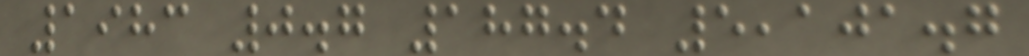1983 0.7 187.4 5,101.7
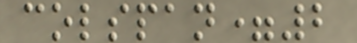colspan=2
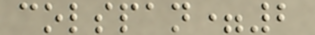colspan=2
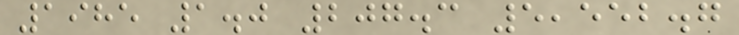1985 1.0 207.3 5,552.7
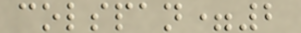colspan=2
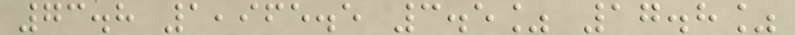73.8 1,965.5 3.5% 17.8%
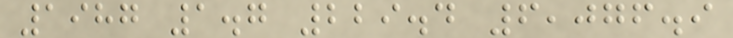1987 1.7 229.4 6,076.9
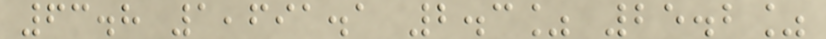63.8 1,691.1 2.3% 25.2%
